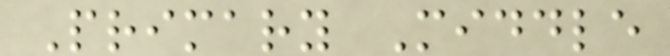Primary Middle
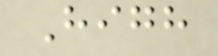High
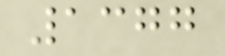1377
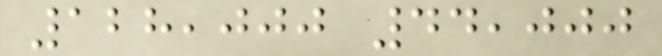128,000 44,000
